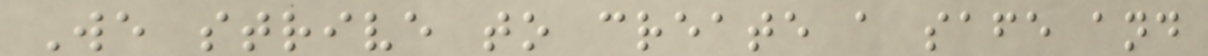We strive to create a safe and
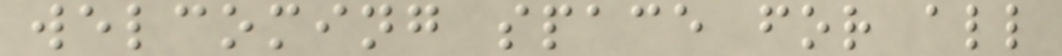welcoming space for all
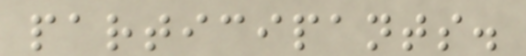participants.
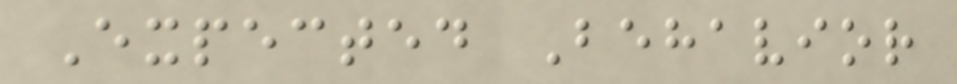Expected Behavior
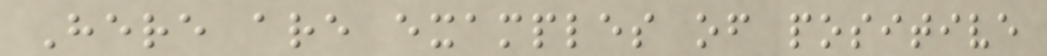Here are examples of positive
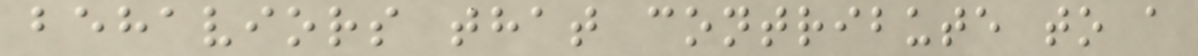behaviors that contribute to a
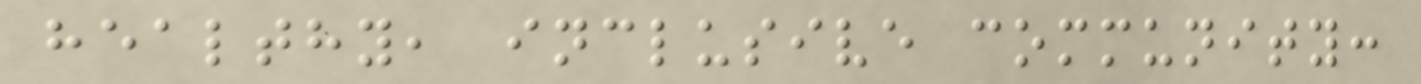healthy, inclusive community:
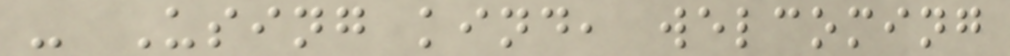- Using kind, welcoming
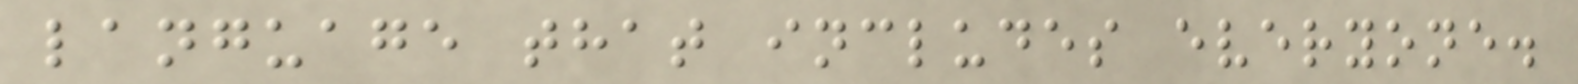language that includes everyone.
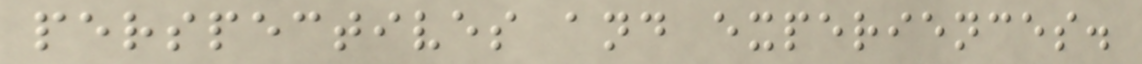perspectives and experiences.
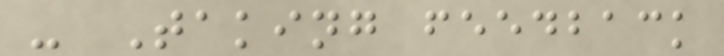- Taking feedback
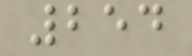254
